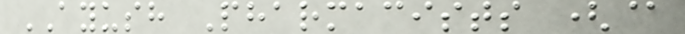AYUSH Pharmacists (@
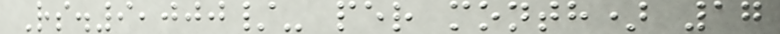Rs.9,000/- per month) 17
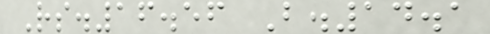Rs.16.56 B.14.1
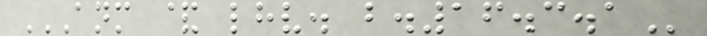ANM & LHV. B.16.3.1
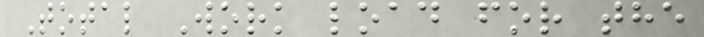Total Work load for the
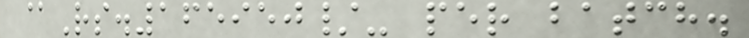@Rs.165950/- per batch.
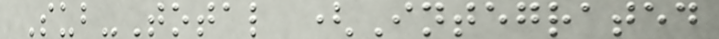Sub-Total (Integrated
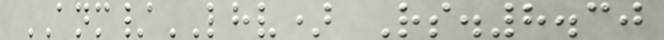ANM/LHV) Rs.8.30
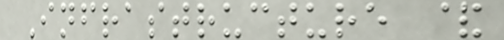Infrastructure &
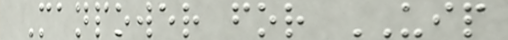Manpower for UIP
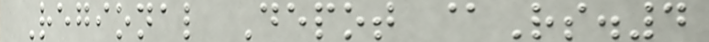Regional Depot @Rs.4
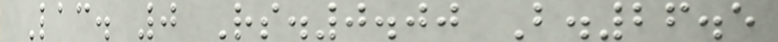Lac. 0 Rs.0.00 B.26.5
